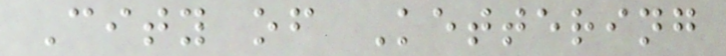City of Kettering
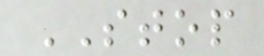STOP
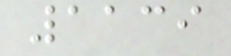1139
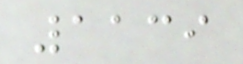1139
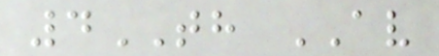4TH AV
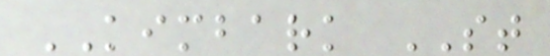KIMBARK ST
